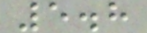5.8
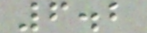6.2
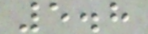5.8
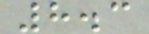8.3
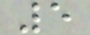5
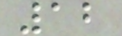12
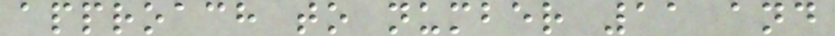approach to number 11 and
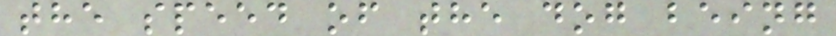the speed of the dog being
